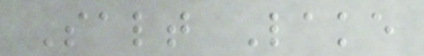Salt Lake
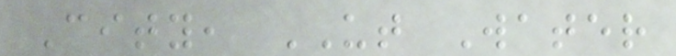City, UT Water
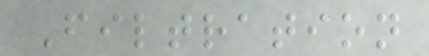Filtration
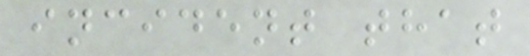incident that
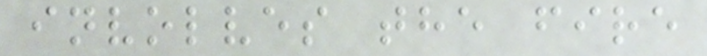involves the fire
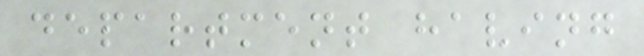department having
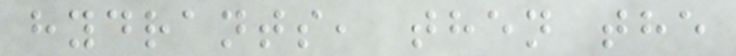hydrants, then the
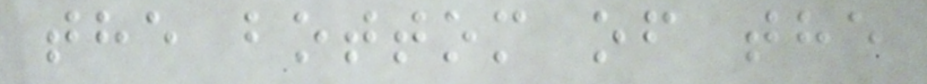the bottom of the
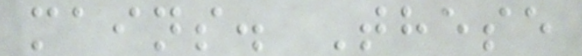mains. These
